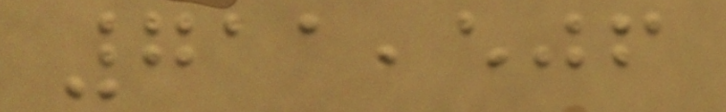711,506
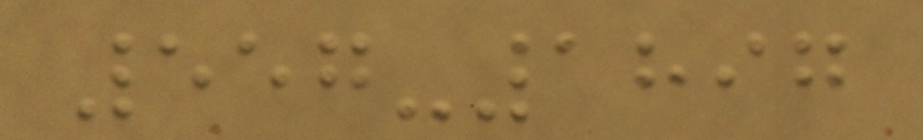557-1897
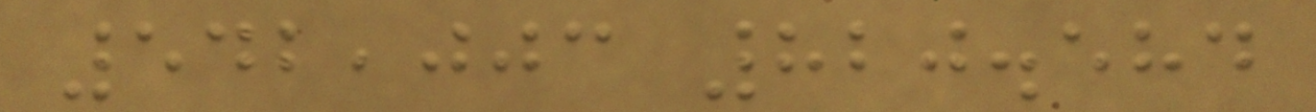542,003 820.584
